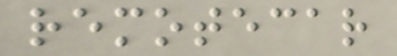remotecar
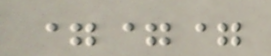===
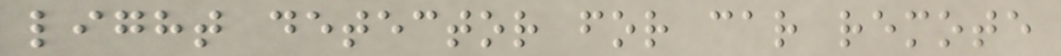light detector for car remote
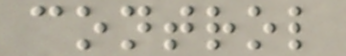control
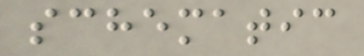schematic
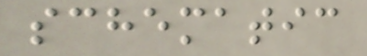schematic
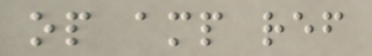op amp ref
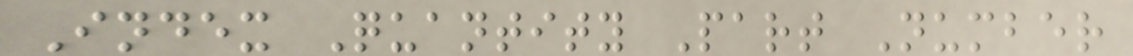Index Quantity Part Number
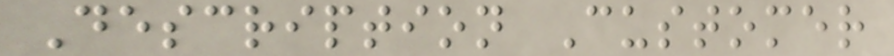Description Customer
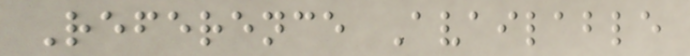Reference Available
